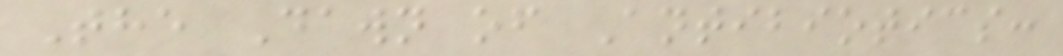The Dawn of Antibiotics:
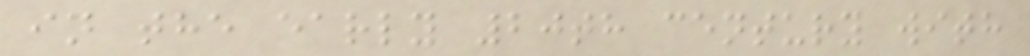in the early 20th century with
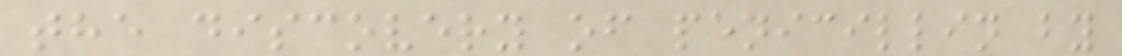the discovery of penicillin by
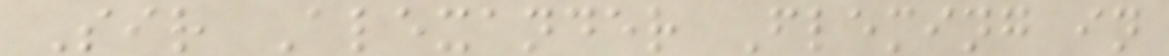Sir Alexander Fleming in
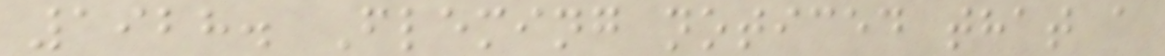1928. Fleming noticed that a
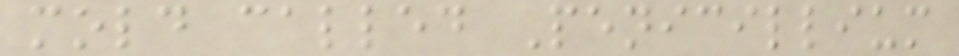mold called Penicillium
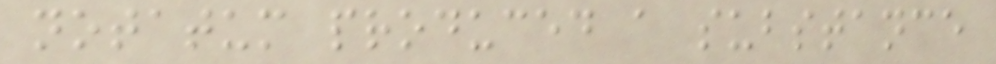notatum produced a substance
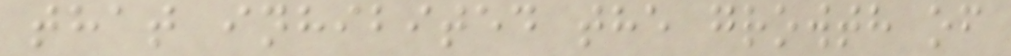that inhibited the growth of
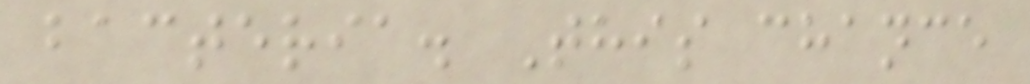bacteria. This chance
